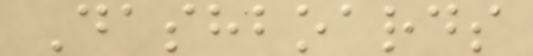Dashboards
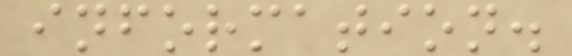information.
